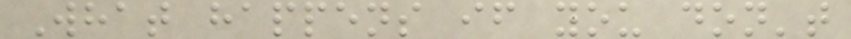What happens if you don't
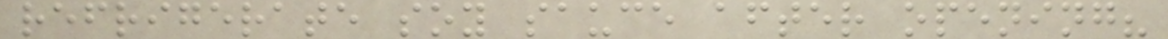refrigerate soy sauce after opening?
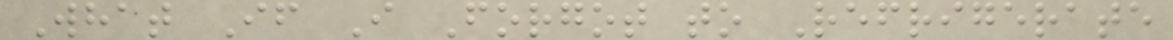What If I Forgot to Refrigerate
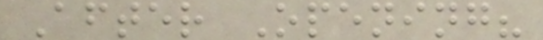After Opening?
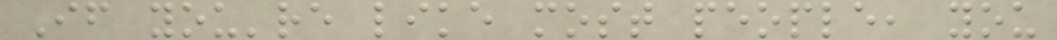If you're like most people, you
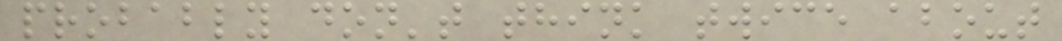probably don't think twice about
